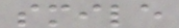smile
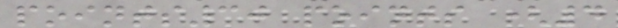points30 points (4
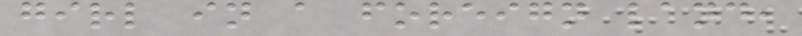girl in a foreign land,
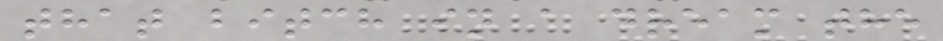that bitch in a dream the
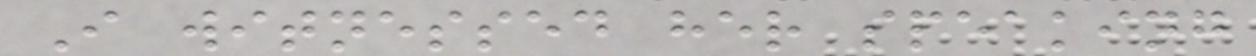I witnessed her speaking
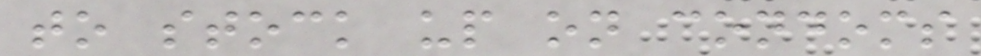to stock up on condoms
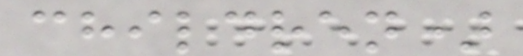children)
